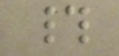#
